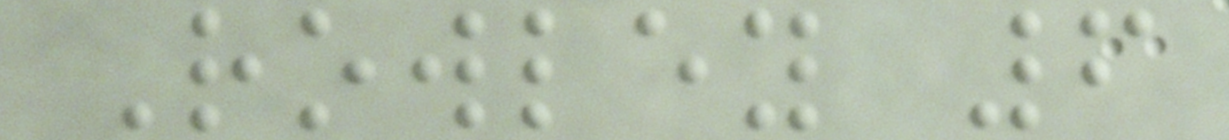Rowley 6
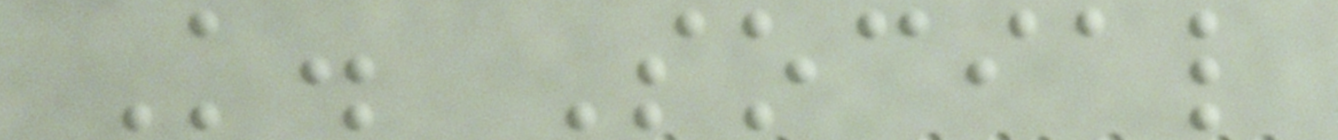K. Social
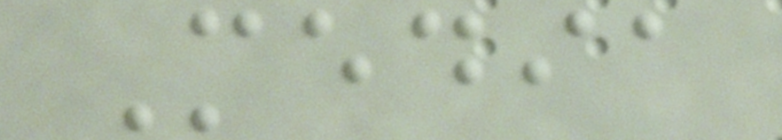Media
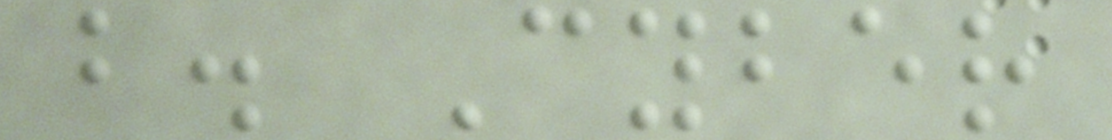b. Cyber
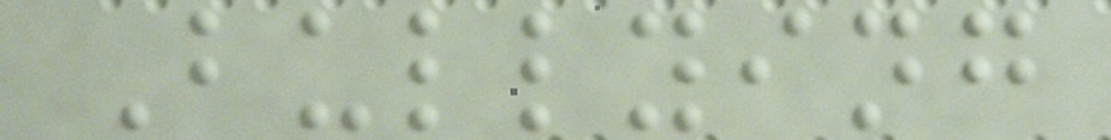Bullying
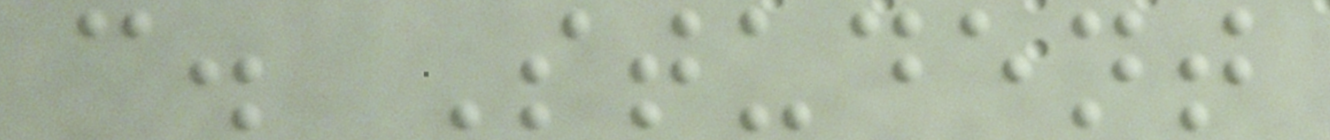c. Student
